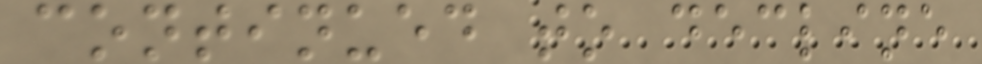continued to decline
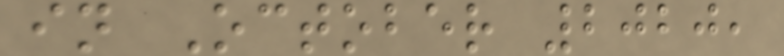in October 2020,
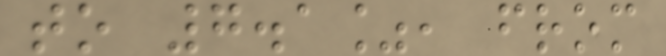to 7.1%, from
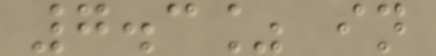7.3% in
